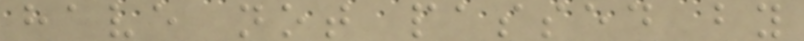have not passed by
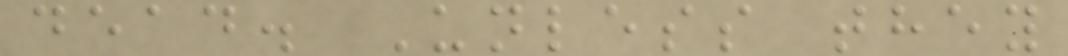dead. Unless they
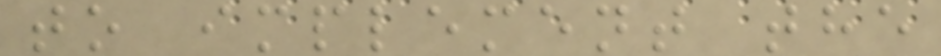to implement the
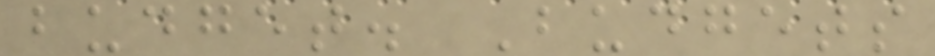budget. Budgets
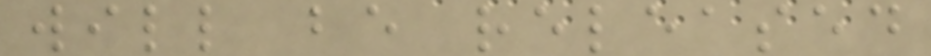will be released
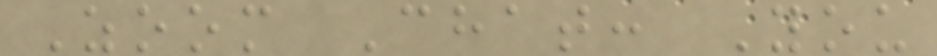Zoom Chat: You
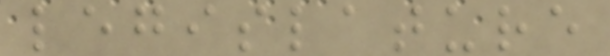legislature
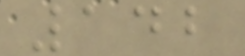142
